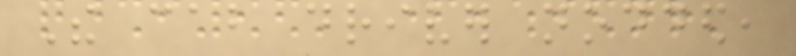The cab driver nodded,
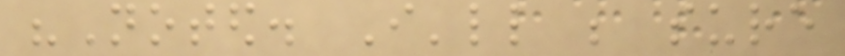"Noted. I'll be sure
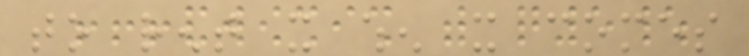to rent it when it comes
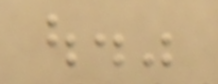out."
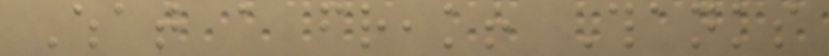What a freak! Thanks
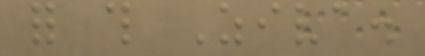for this Ziva.
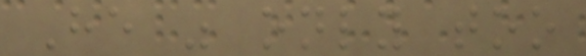He was only too
